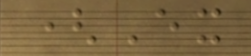(Ex
